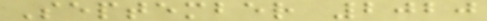September 2020
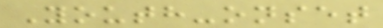Youth-onset
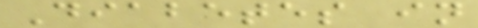Diabetes in
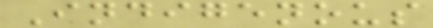Indigenous
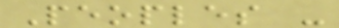Peoples -
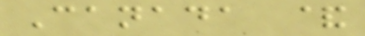Canada &
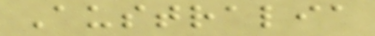Australia
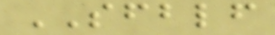SFBLF
